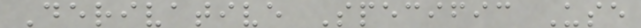Derivative Specific Use
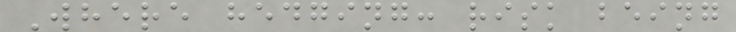Where hedging: risk being
